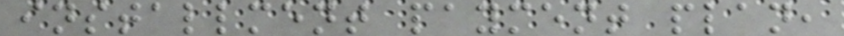installment payment plan,
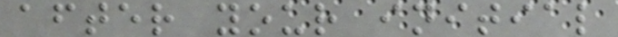after your initial
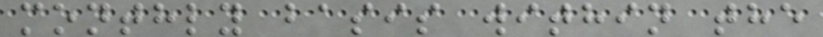monthly basis within the
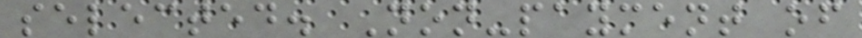selected. Non-payment of
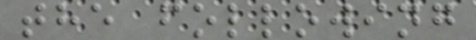the following
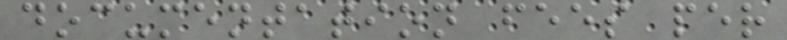documentation fees per
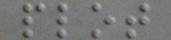plot
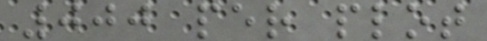000 per plot
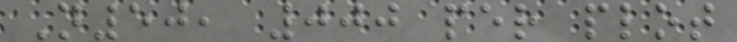N50, 000 per plot
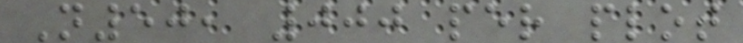N50, 000 per plot
